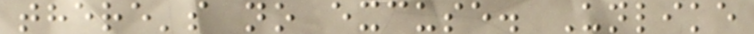there's no excuse. Unlike
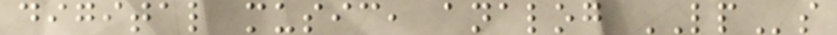digital music, analog LPs
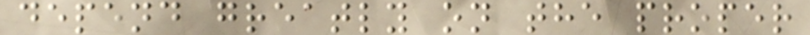depend greatly on the proper
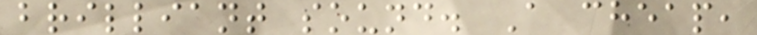brilliant sound. A cheap,
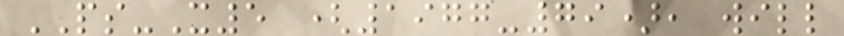PS-X5 (1977-79), will
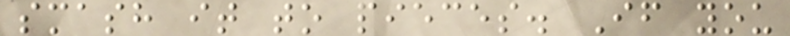smash it to pieces. If you
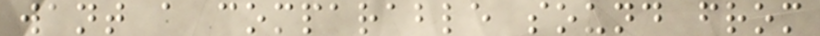want a comparable sound from
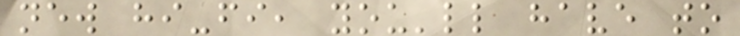new hi-fi, you'll have to
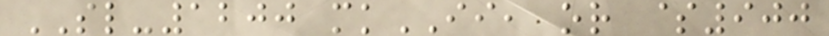SL-1200 mkII, or $900
